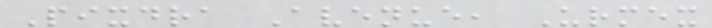Pixdra Avenue, Urmex
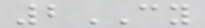2CY
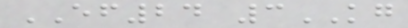EF24 3KG
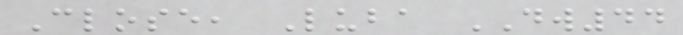Close, Luba DW44
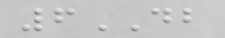6DB
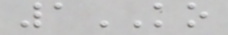1KO
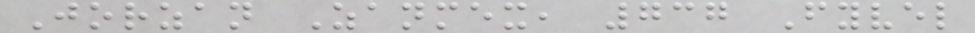Jorzan Zanmex, 737 Fyvel
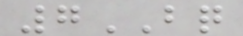7BQ
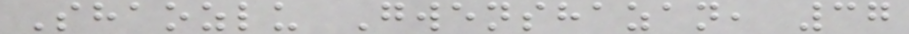Shaozlu Gwenshazan, 37
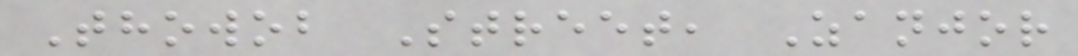Thowob Street, Zanjor
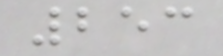253
